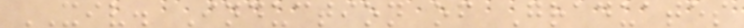XIV. Induction of Graduates
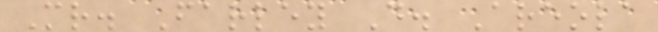Mr. Farley D. Areola
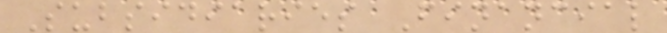Subsidiaries Financial
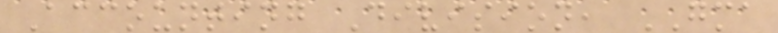Accounting Division, GMA
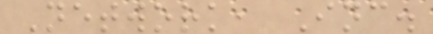Network, Inc.
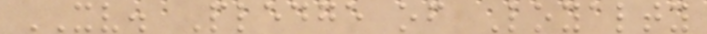XV. Pledge of Loyalty
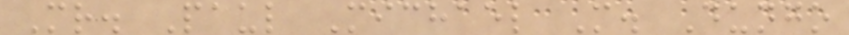Mr. Paul Michael M. Dungo
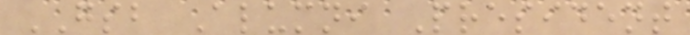GSB Alumni President
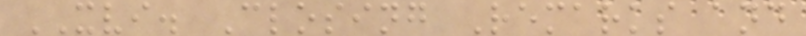XVI. Closing Remarks and
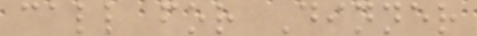call for Dinner
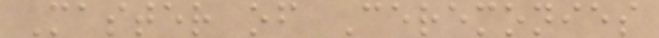Master of Ceremonies
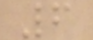6
